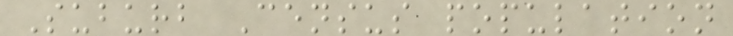Suburb Census population
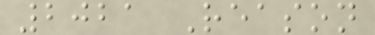2021 Reason
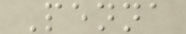Penna
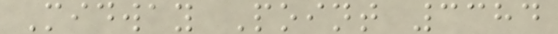Midway Point 3384
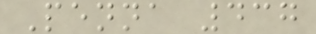Penna 437
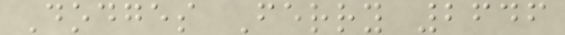Dodges Ferry 2646
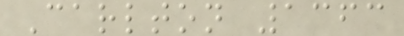Carlton 1363
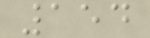154
